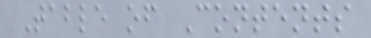Table of Contents
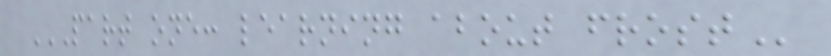PART ONE: LEARNING ABOUT FROST
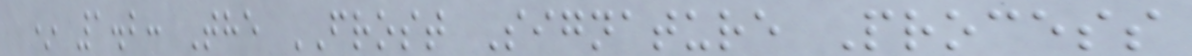* 1.2: The FROST Signature Process
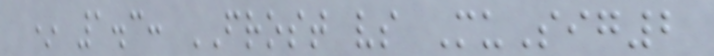* 1.3: FROST vs MuSig2
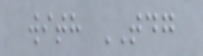with TDG
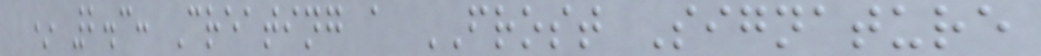* 2.3: Creating a FROST Signature
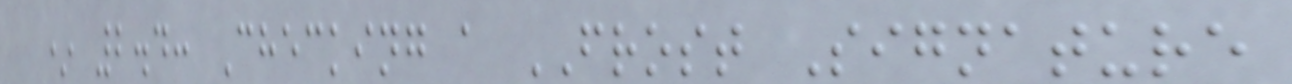* 2.4: Checking a FROST Signature
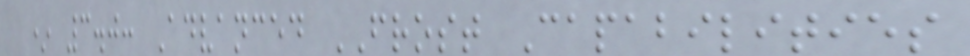* 3.0: Advanced FROST Capabilities
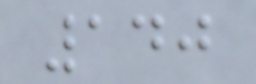140
